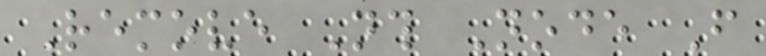Remove Nth Node From
